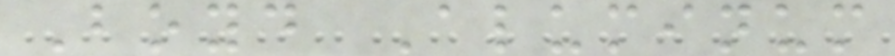Boyd Aluminum
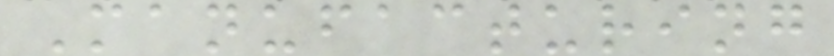Manufacturing
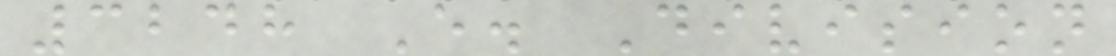3248 E. Division
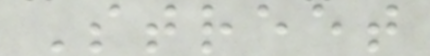Street
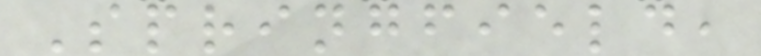Springfield,
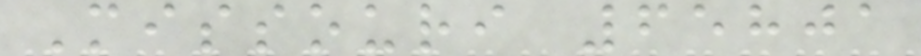Missouri 65801
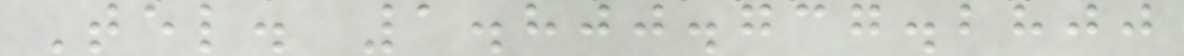Tel. 1.800.737.2800
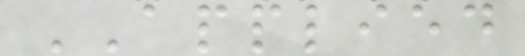APPLIED
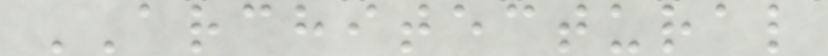ARCHITECTURAL
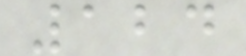124
